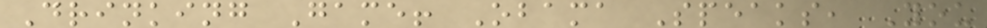Drinking Game! Obama Speaks, You
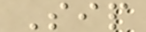Sip
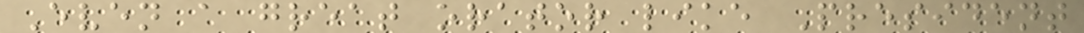Even a great orator like President
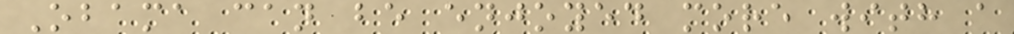Obama can be enjoyed more with a
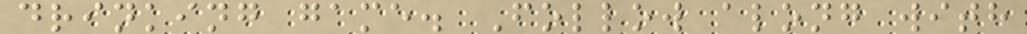drinking game. Follow along with
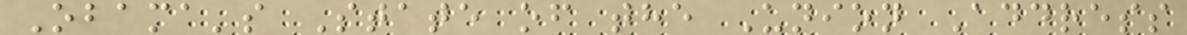Obama's State of the Union Address
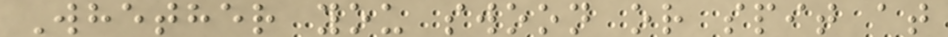Whether you swoon or spit at
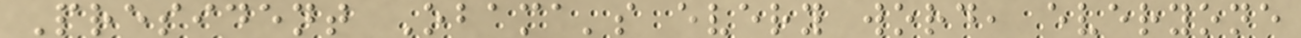President Obama's every word, everyone
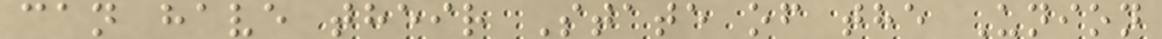can have their State of the Union
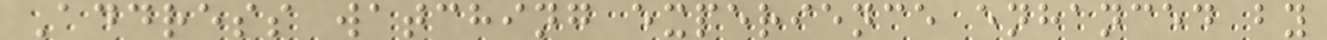Address watching experience enhanced by
